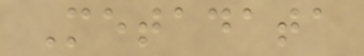Metadata
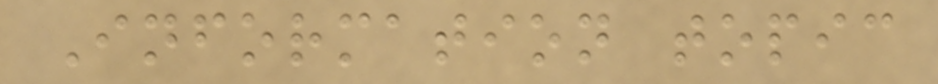Information topic
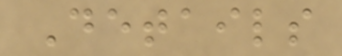Details
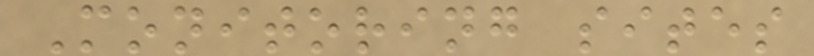Monitoring sites
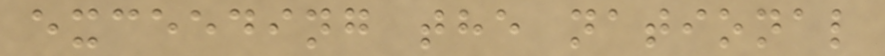exceeding the national
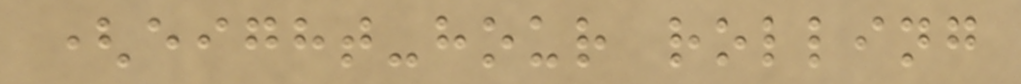(eight-hour rolling
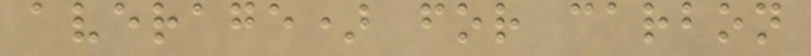average) for carbon
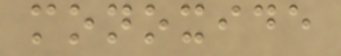monoxide
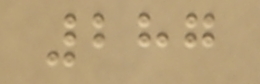287
